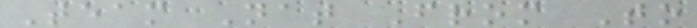Team Nat From To
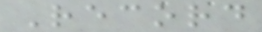Record
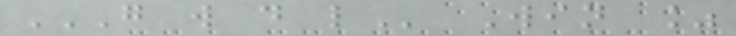G W D L Win %
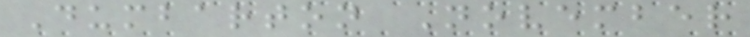Dumbarton November
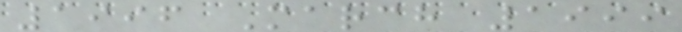1996 March 1999
